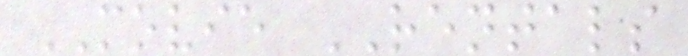MOVIE RENTALS
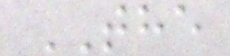THE
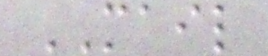MAIL
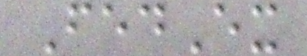FedEx
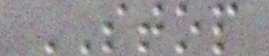STOP
